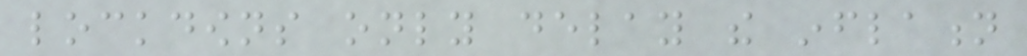lockdowns only delay the inflation
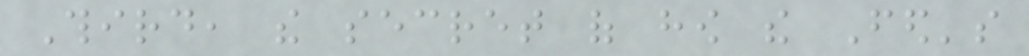Third, the secret of how the Fed's
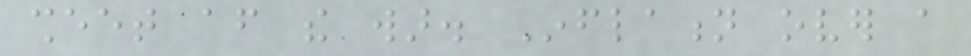sheet after the war. Inflation over a
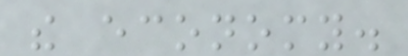the economy.
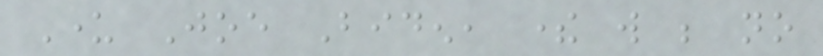Under Joe Biden, there will be no
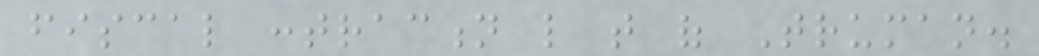fiscal contraction like that of Truman.
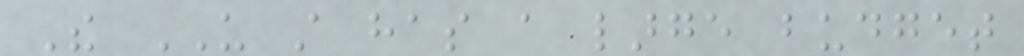The US still has a large budget
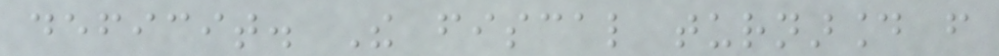deficit. The fiscal turnaround from
